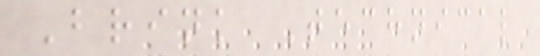Brink Technical
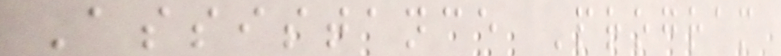Assistance Program
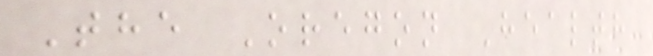The Oregon Health
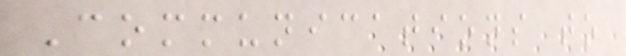Communications to
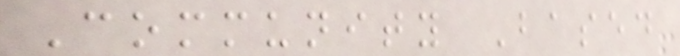Community Based
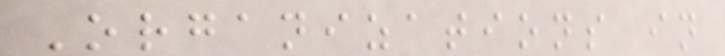Organizations in
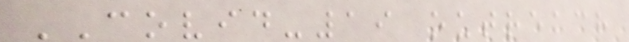COVID-19 outreach
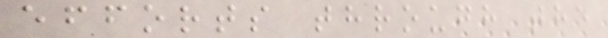efforts through the
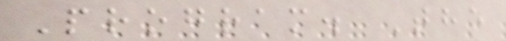Program. The
